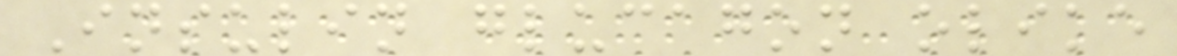Insulin glucagon olike
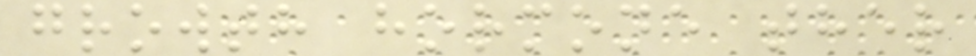growth hormone ther
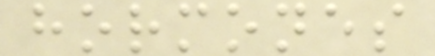hormones
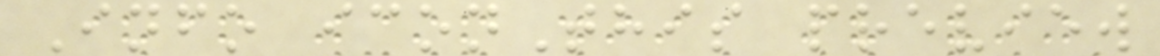Info iconThis preview
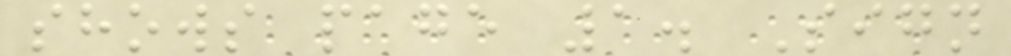shows page 1. Sign
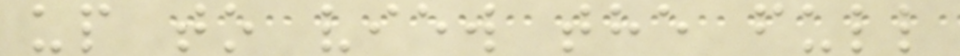up to view the full
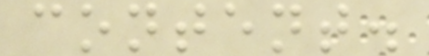content.
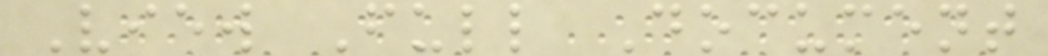View Full Document
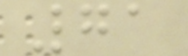71
